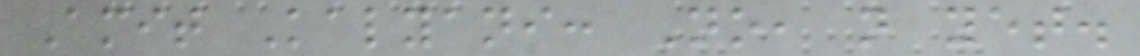Amit Kalyani: No, not yet.
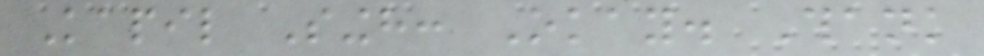Kapil Singh: Okay. Thank
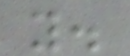you.
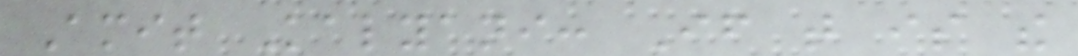Amit Kalyani: If that is the
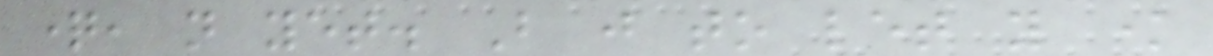question, not yet. But just to let you know
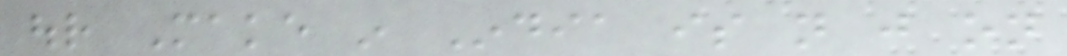our Make in India is not just on
